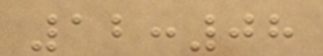12:08
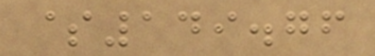$149.76
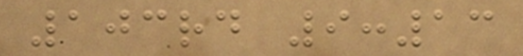103rd 9:13
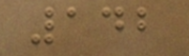142
